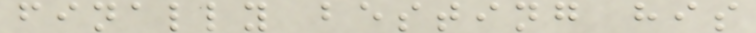finally besting his
